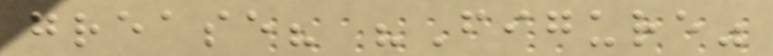grease? "Figure"
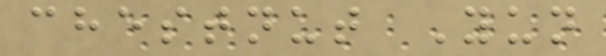chestnut Yun
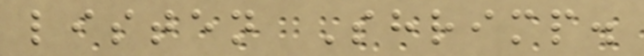listen Shrimp.
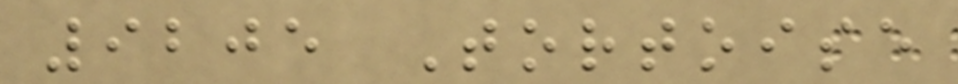9205 Tortoise
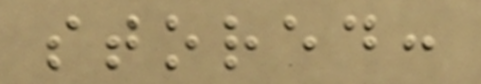stored:
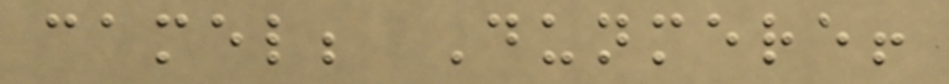camel; Dunmere!
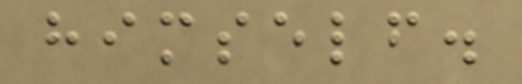himself.
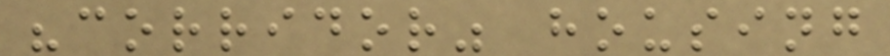"corridor" housing
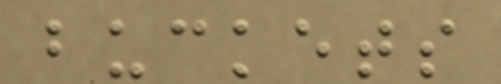buckets
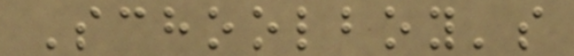Schoolboy's
